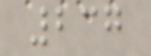237
